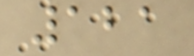121
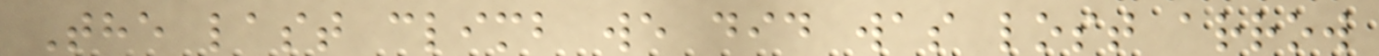The last climb we did was lost arrow
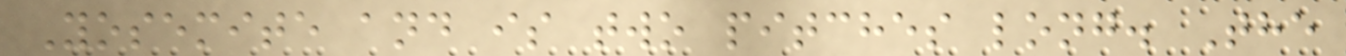Yosemite and is two pitches long. The
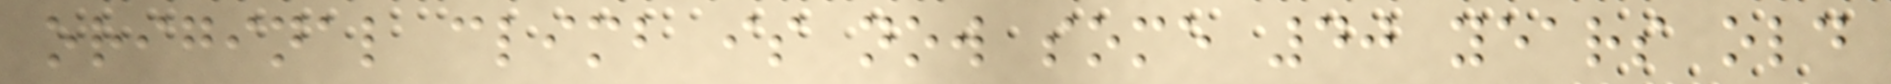original climb is now some 40 years old
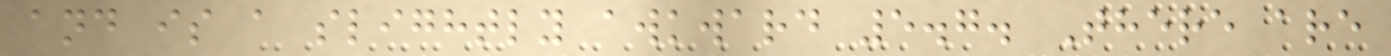and is a slightly awkward 5.7. There are
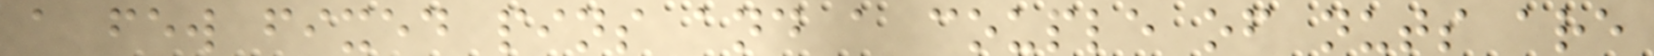a few fixed pins and a couple of nuts are
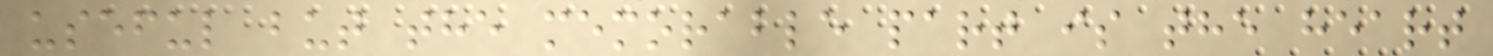useful but the memorable part is the heart
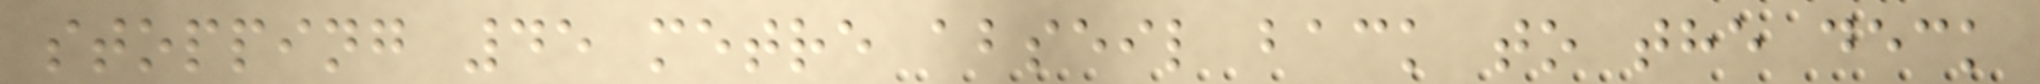stopping 45 metre abseil back to the deck
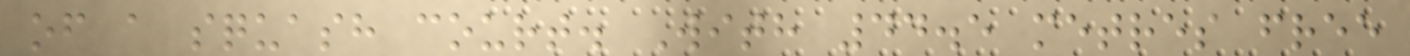of a squash court. With 44.5 metres free
